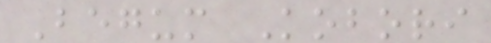Begum Kobori
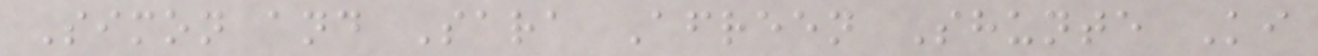Simon and Sara Afreen Shunte Ki
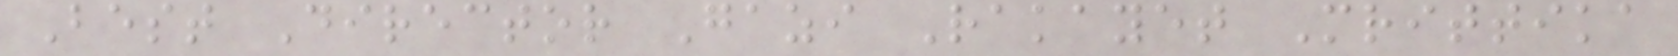Best Director Gazi Rakayet Mrittika
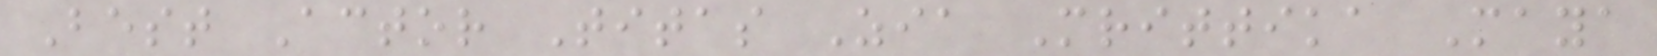Best Actor Titas Zia Mrittika Maya
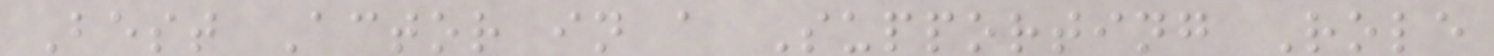Best Actor in a Supporting Role
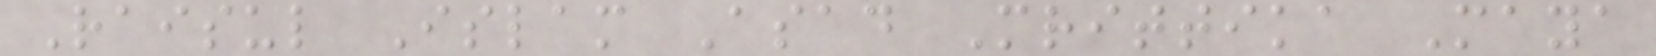Raisul Islam Asad Mrittika Maya
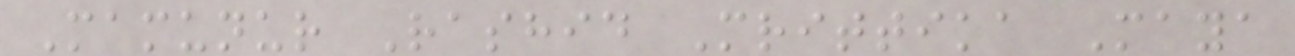Mamunur Rashid Mrittika Maya
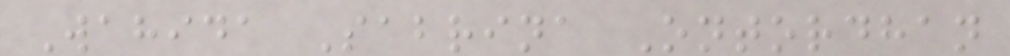Wahida Sabrina Ontordhan
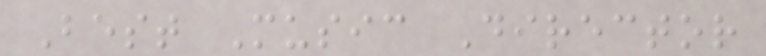Best Music Director
